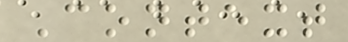Context
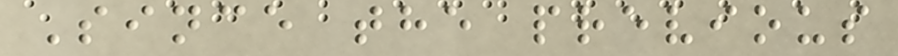Since the previous
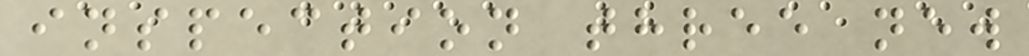inspection three new
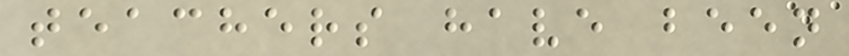teachers have been
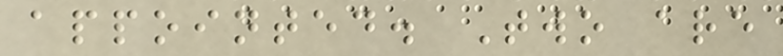appointed. Two are
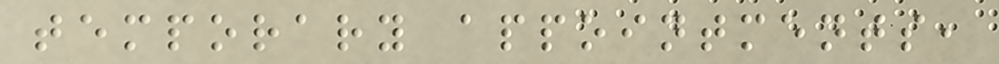temporary appointments,
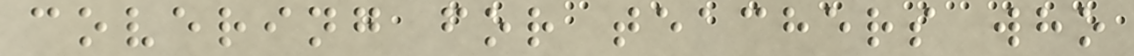covering for teachers who
